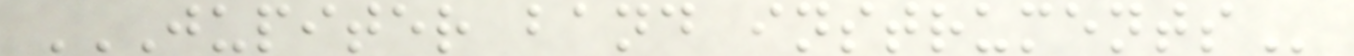JUPITER BAND INSTRUMENTS
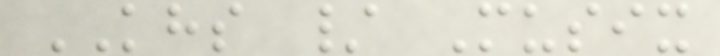KHS / Musix
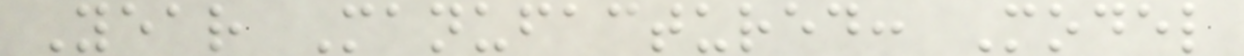Year Manufactured: Model
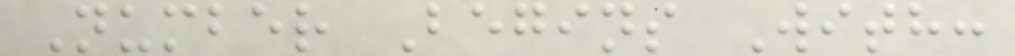Number Begins With:
